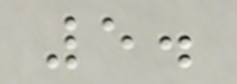5.
